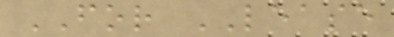FOR LEASE
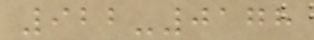922-0178
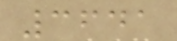3641
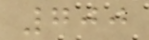700
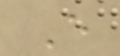E
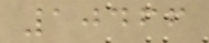10466
